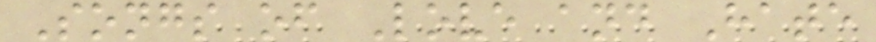Songs of Love and Hate
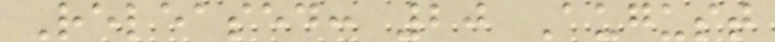Released: 20 August
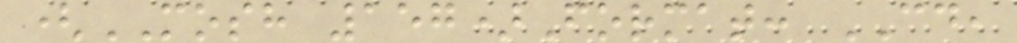(MOSH 157)Format: CD,
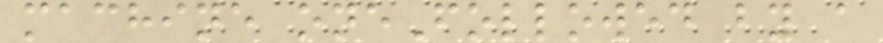machine oneFollowed by a
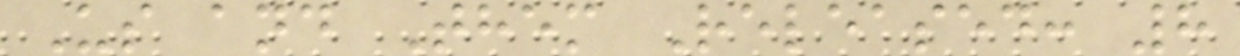Us and Them Released: 8
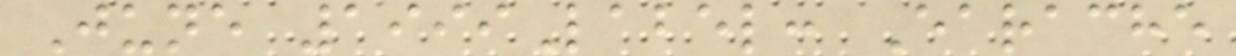June 1999Label: Earache
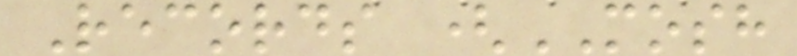Records (MOSH
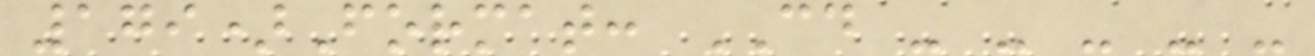179)Format: CD - - - - -
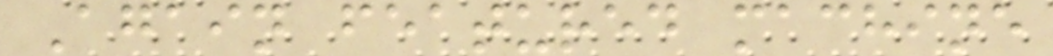Again featured machine
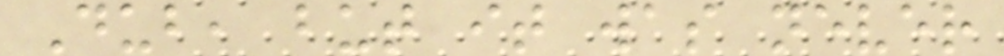Dub, but it was never
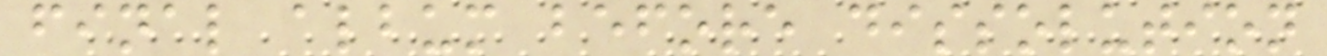final album before dissolution
